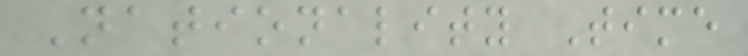Nationality Time
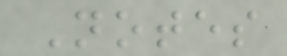Notes
